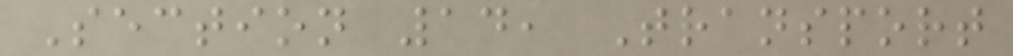Section 14, Transport
